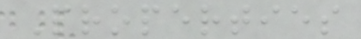Properties
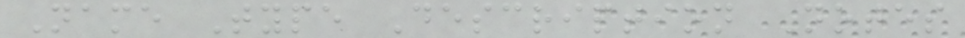Name Type Description Notes
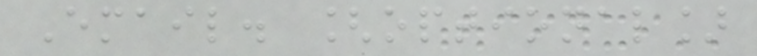Email. [optional]
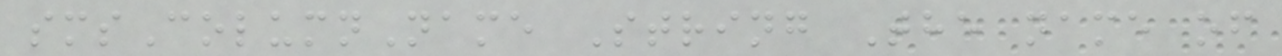smsColumnName String The name of
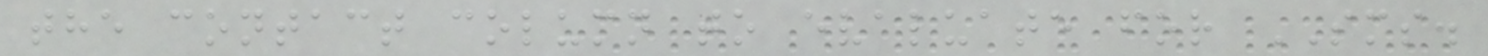the contact column to evaluate for SMS.
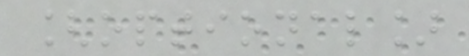[optional]
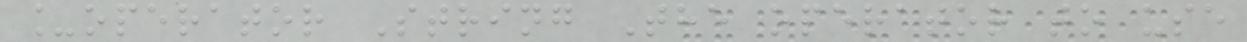_operator String The operator to use
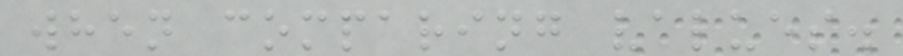when comparing values.
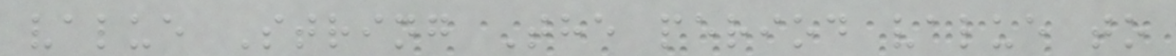value String The period value to
